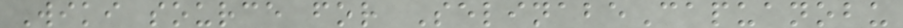Wiki source for SelinabeCapuanobu
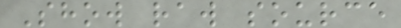Show raw source
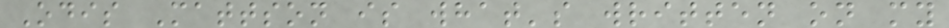Odis Mattson is what's written on my
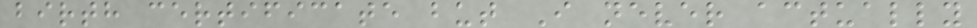birth certificate but I never actually
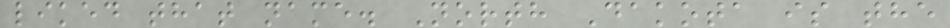liked that name. North Dakota is the
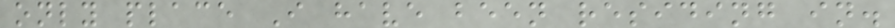only place I have been residing in.
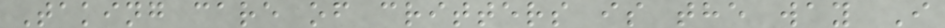Taking care of critters is the way I
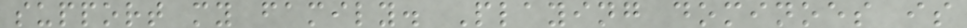support my family. Playing dominoes is
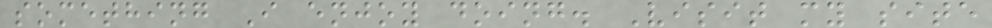something I enjoy doing. Visit my site
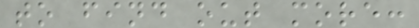to find out more:
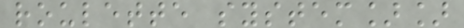roulette system]]
